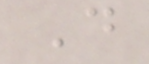D
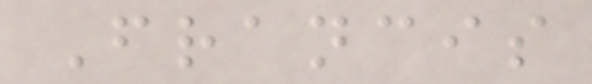Francis
